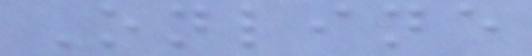Online
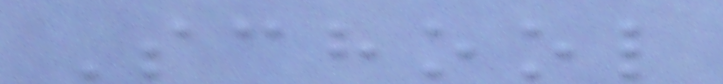School
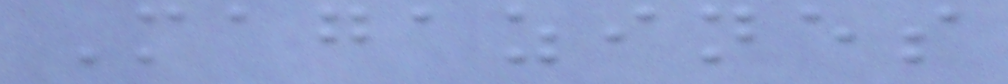Magazines
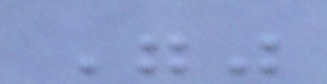""
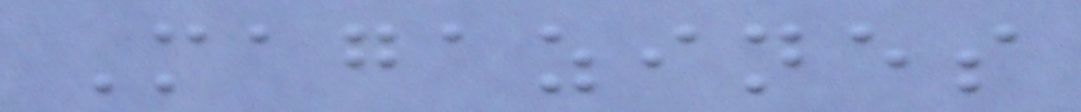Magazines
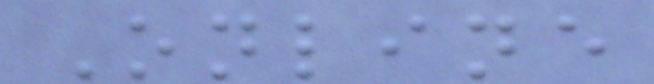Online
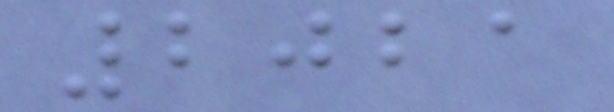2021
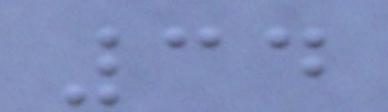34
